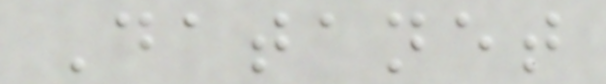Datanet
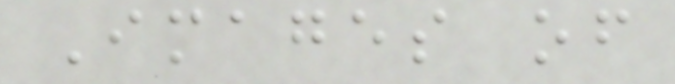Images of
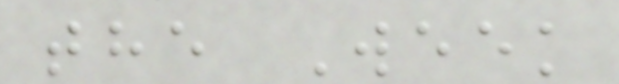the Week
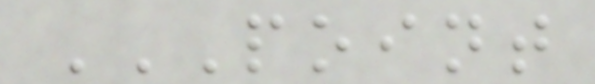POINT
